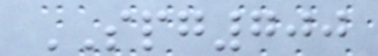SPG700
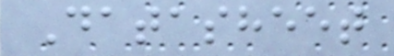Datasheet
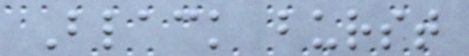Black burst
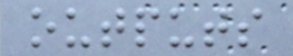outputs
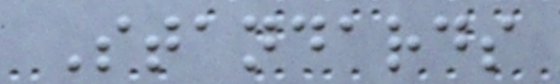Standards
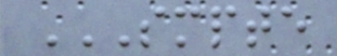SMPTE
